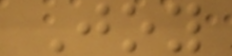Joy
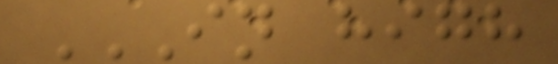IN HIGH
